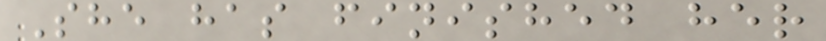She has finished her
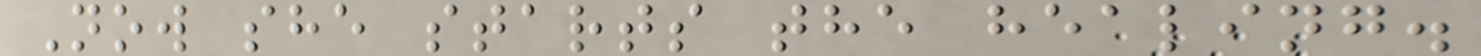Now she starts the healing.
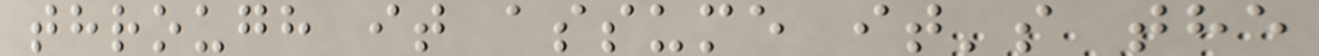through it assume it's the
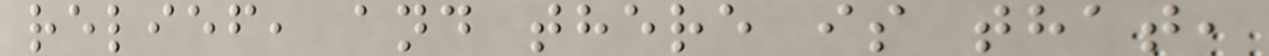relief, and there is that,
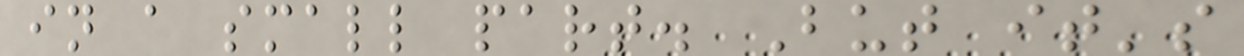in a small part. But it's
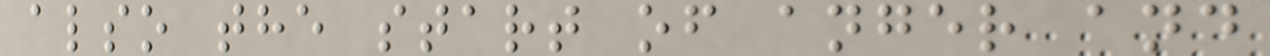also the start of anger and
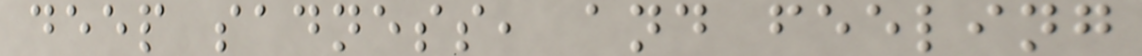deep sadness, and feeling
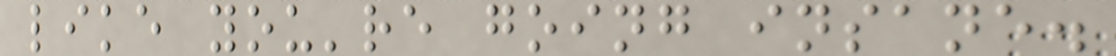like you're going insane.
